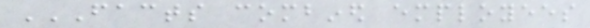FACTS COMBINED EMPLOYEES
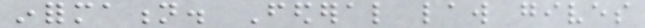information. Federal law gives
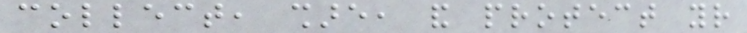collect, share, and protect your
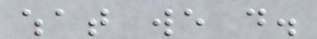what we do.
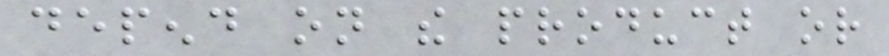depend on the product or
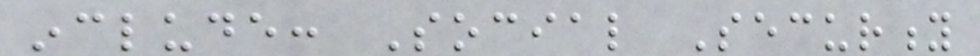include: Social Security
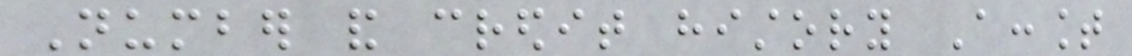Number and credit history Account
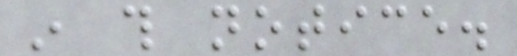in this notice.
